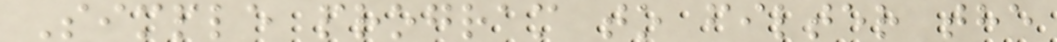Simple program to filter the
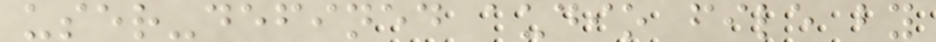user-defined audio file by
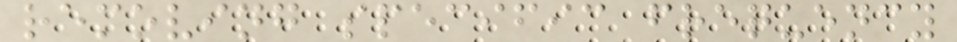removing specific frequency
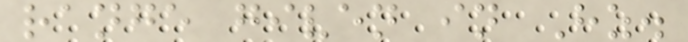range given in Hz.
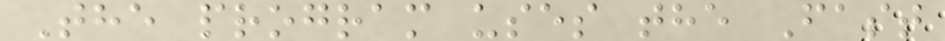The program uses the Fast
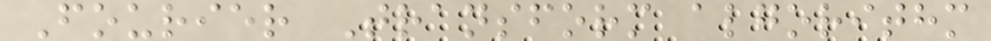Fourier Transform algorithm
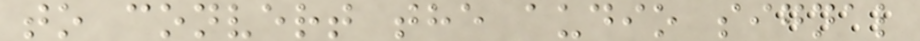to convert the audio signal
